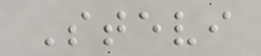Stevi
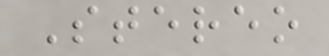Stereo
